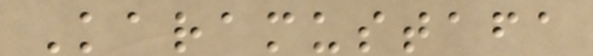Karamustafa
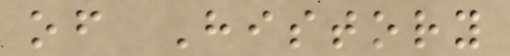of History
